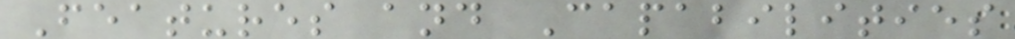Features and Capabilities
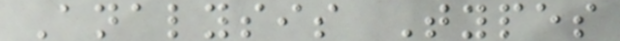Analysis Types
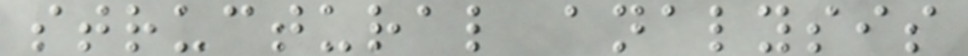structural analysis
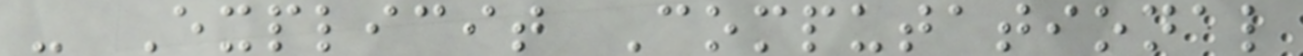- Explicit Computational
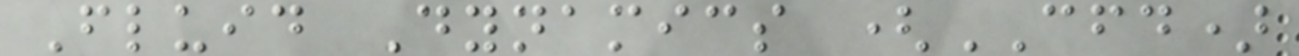Fluid Dynamics (CFD)
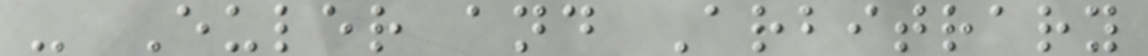- Euler and Arbitrary
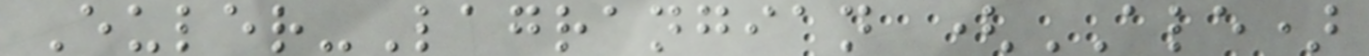Euler-Lagrangian (ALE)
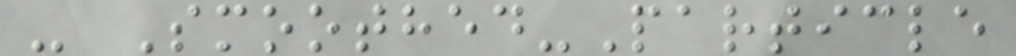- Smoothed-Particle
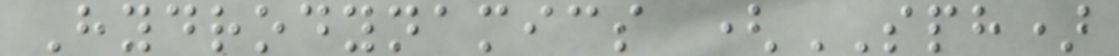Hydrodynamics (SPH)
